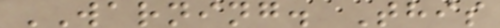WARNING. This
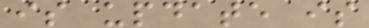is update is
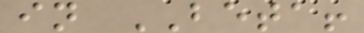in BETA!
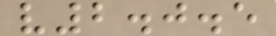v2.0.5
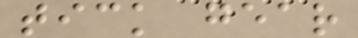tick gear
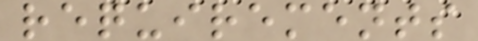requirements
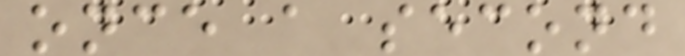once a second
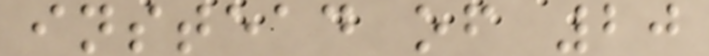instead of 20
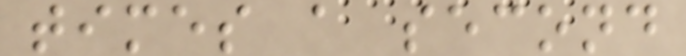times a second
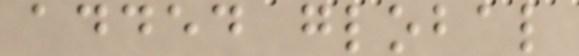added global
